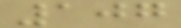107
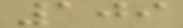109
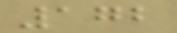172
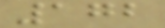172
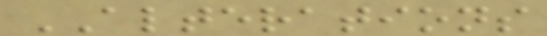ALTERATIONS
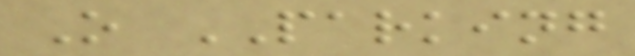O PARKING
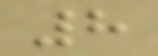8
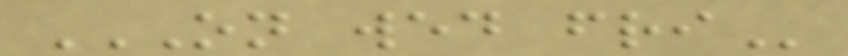ON WED FRI
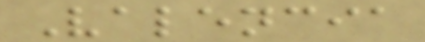Valencia
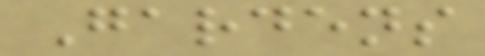Gardens
